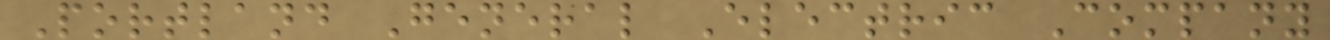Portland General Electric Company
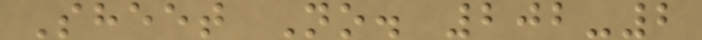Sheet No. 202-2
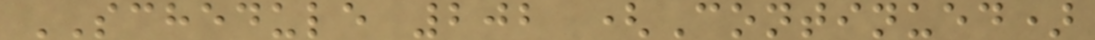SCHEDULE 202 (Continued)
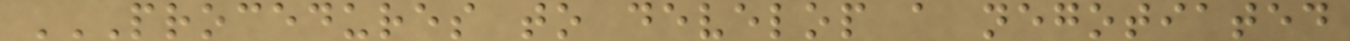PROCEDURES TO DEVELOP A NEGOTIATED
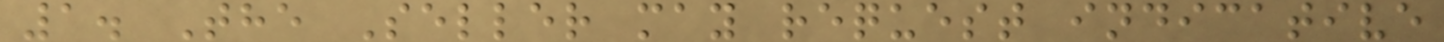1. The Seller may request indicative
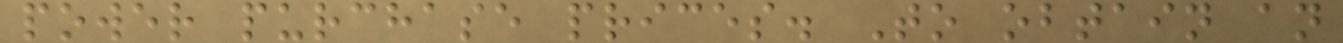power purchase prices. To obtain an
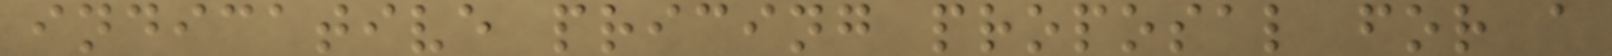indicative pricing proposal for a
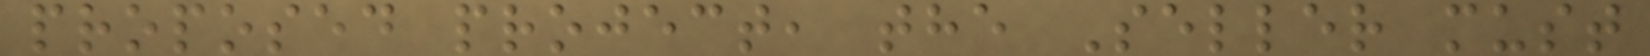proposed project, the Seller must
